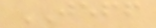JEFF
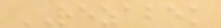REZABEK
